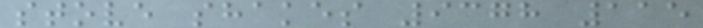stove shakes 9378 115
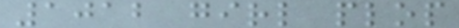1012 girl plop
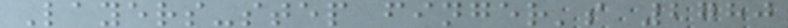Layers-step finger's 2780
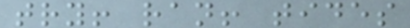try! ran! tides
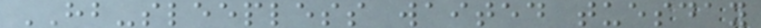HB-sleepless waited tuesday
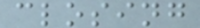closing
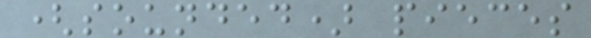(sounded) pieces
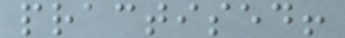practised!
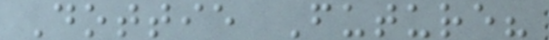Dottie Future?
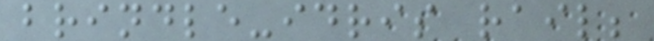brindle-idris rail;
